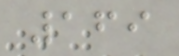169
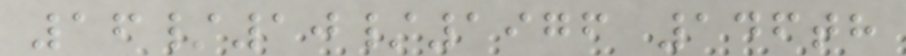16/10/1976 146th
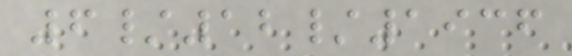6/12/1936
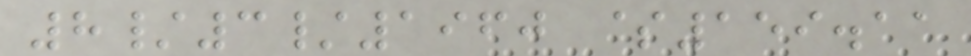8/3/1960 $159.11
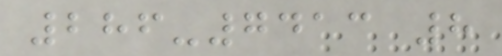286-7413 8
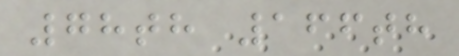78th 166th
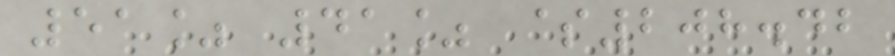51% 41% $208.42
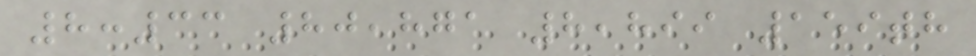8:33 80,871 8,899 159th
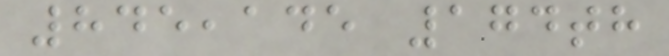845,145 174th
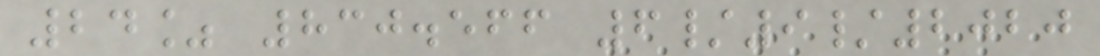24% 830.566 6/9/2020
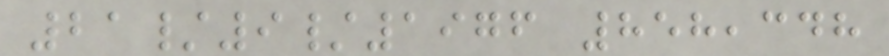21/9/1976 858,348
